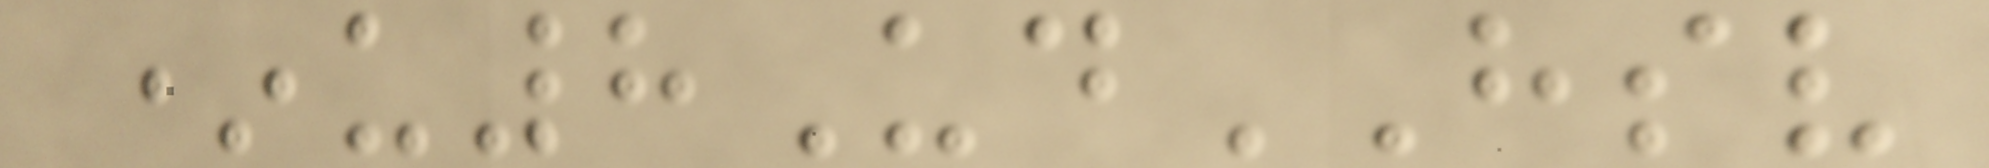*u8UdHSV
